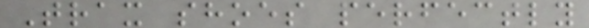Trax shoes perfectly
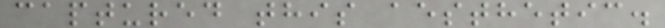captured this aesthetic.
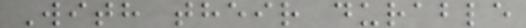With their durable
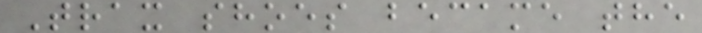Trax shoes became the
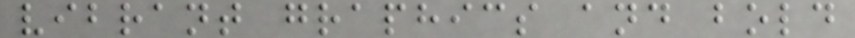vibrant graphics and bold
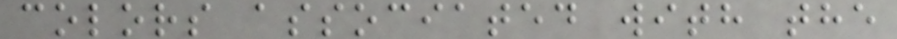colors associated with the
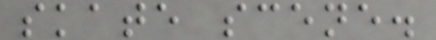skate scene.
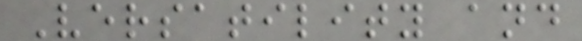Versatility and
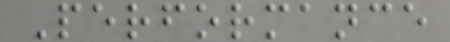Performance
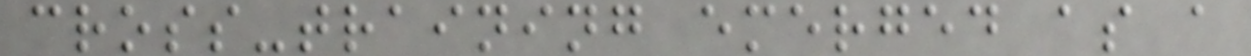cross-training emerged as a
